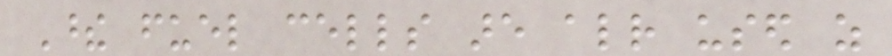These fuel cells are already used as
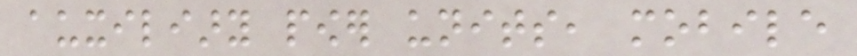auxiliary power units, mobile
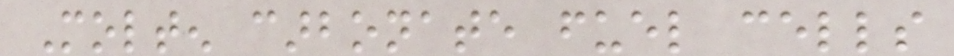Molten carbonate fuel cells
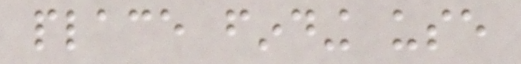place finding use
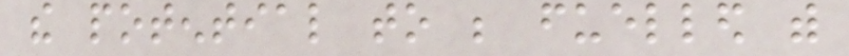the potential to be fuelled with
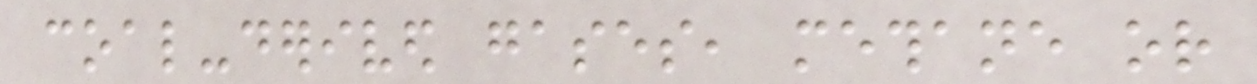coal-derived gases, methane or
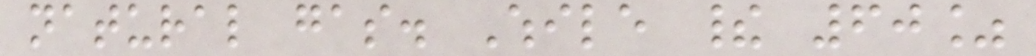natural gas. While their 60%
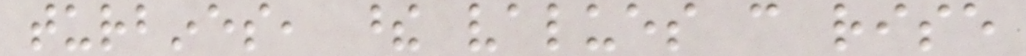turbines, these values can rise
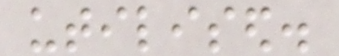utilised.
